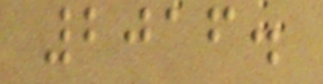2016.
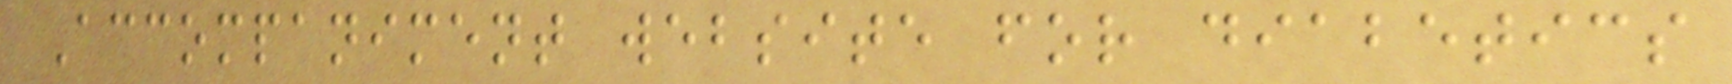Accompaniment website for diabetics
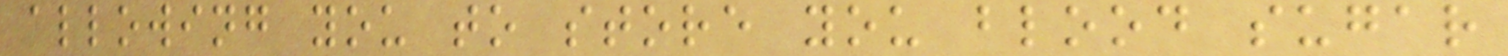allowing you to store you blood sugar
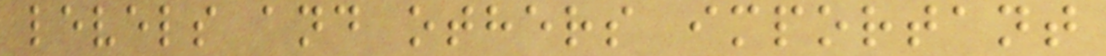levels and others important
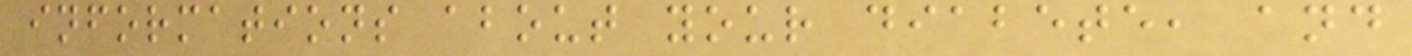informations about your diabete, and
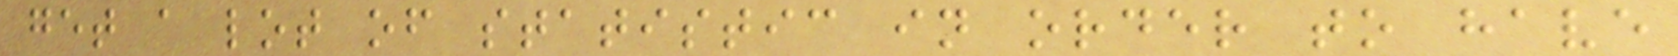get a lot of statistic in order to have
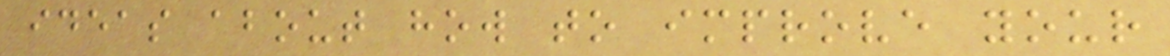ideas about how to improve your
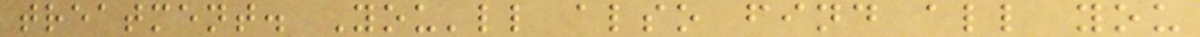treatment. You'll also find all you
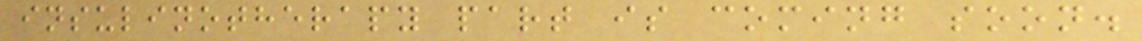insulinotherapy part is coming soon.
